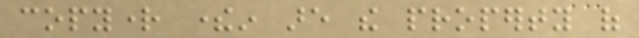copyright therein are the property of
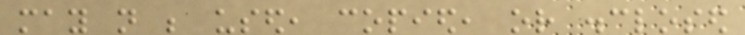may not be used, copied, or disclosed
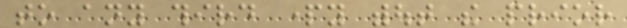to any third party without the prior
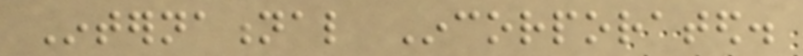International Incorporated.
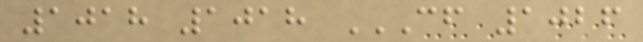1018 1018 CF 1026
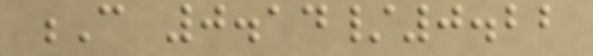C 0.14/0.22
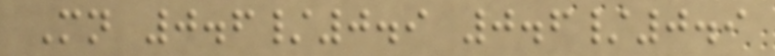Mn 0.6/0.9 0.6/0.9
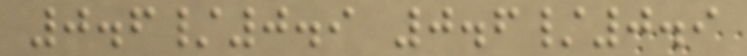0.6/0.9 0.6/0.9
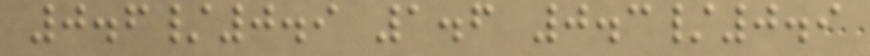0.6/0.9 1.6 0.3/0.9
